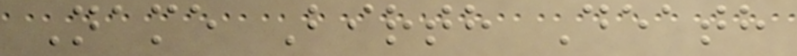Name Birth Death
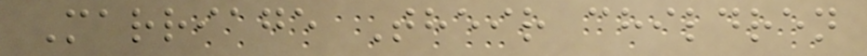Marriage Their children
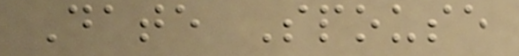Date Spouse
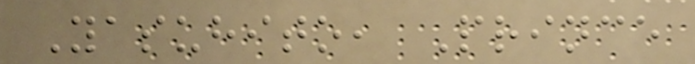Yasuhito, Prince
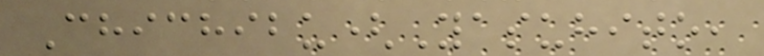Chichibu(Yasuhito,
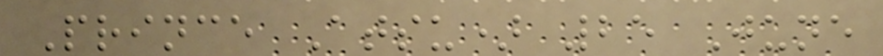Prince Atsu) 25 June
